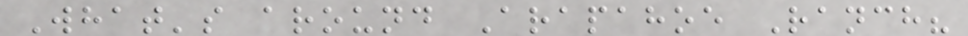What's around Arapahoe Ranch?
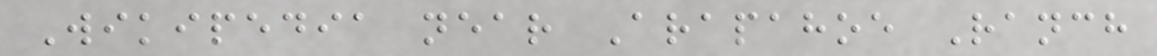Wikipedia near Arapahoe Ranch
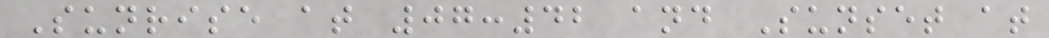Sunrise at 07:42 and Sunset at
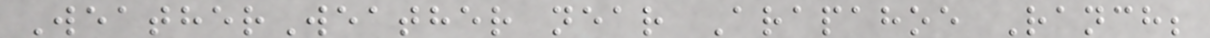WeatherWeather near Arapahoe Ranch;
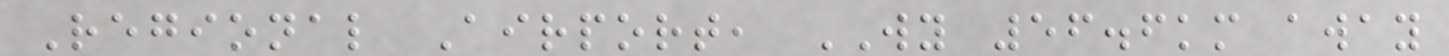Regional Airport, WY 56.6km away
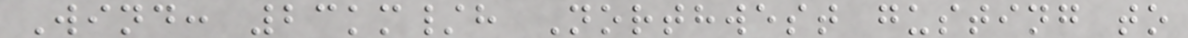Wind: 23km/h Northwest gusting to
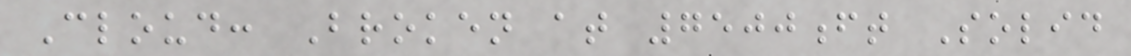Cloud: Broken at 7500ft Solid
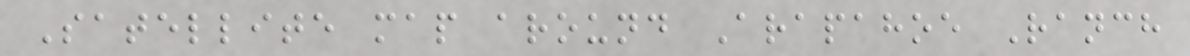Satellite map around Arapahoe Ranch
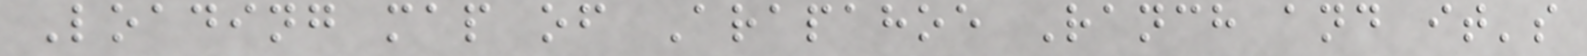Loading map of Arapahoe Ranch and it's
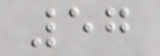57
